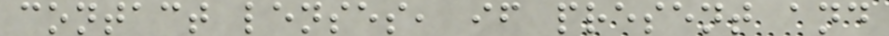contact lenses, if present and
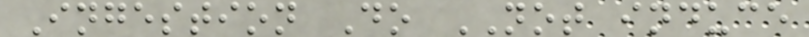Ingestion Do NOT induce
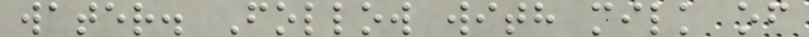water. Follow with milk of
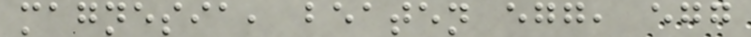magnesia, beaten egg, egg
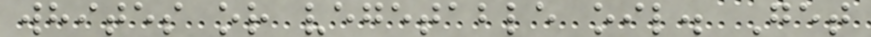whites or vegetable oil. Get
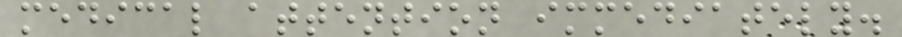medical attention immediately.
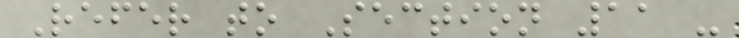Refer to Section 11 -
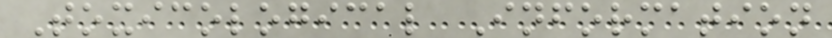Toxicological Information
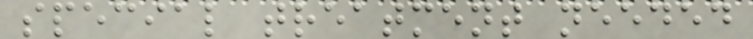special treatment needed
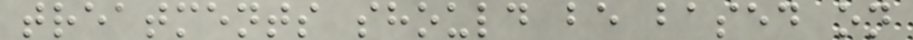treatments should be based on
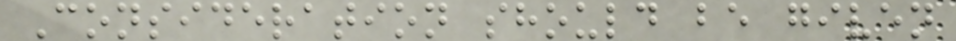Consideration should be given
